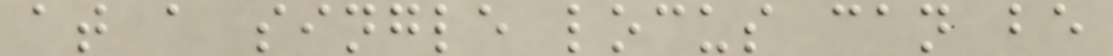at a single locus can be
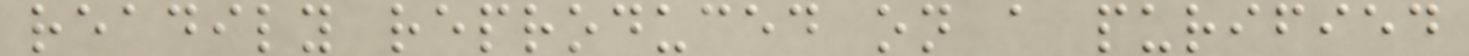readily reproduced on a purified
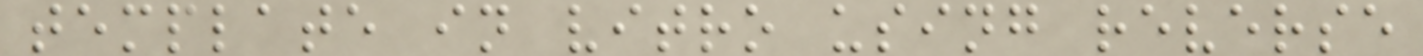template in vitro using reverse
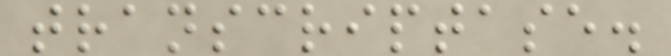transcriptase.
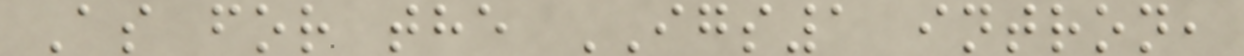As for the IGS1 intron,
